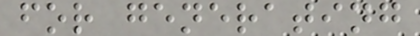for generating
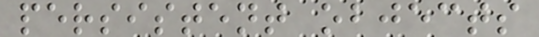persistent objects
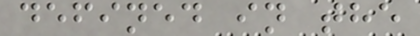defined in the
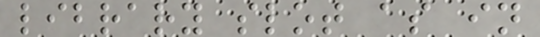library slot as in
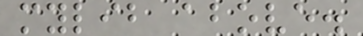mylib above.
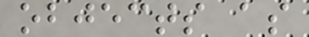objects as
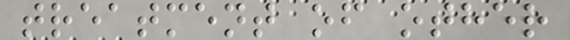treatment of other
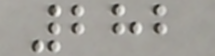282
